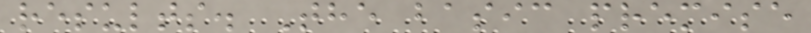results. The basic premise
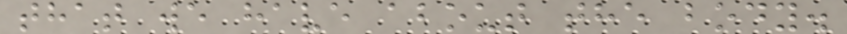that we have about the body.
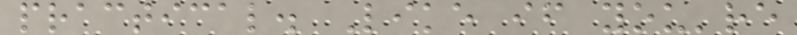practical. Like if you're
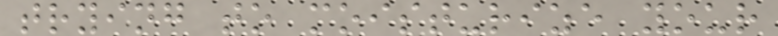trying to moisturize your
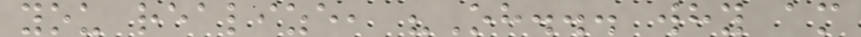you realize, "Oh... why am
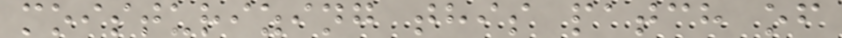moisturizing this patch of
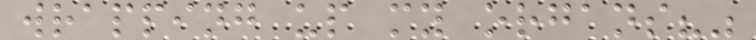wrapping up my organs?"
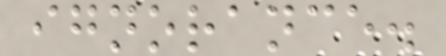ignorance.
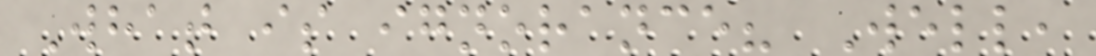What is ignorance? Well,
